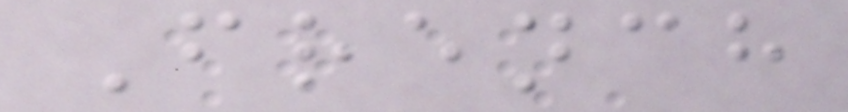French
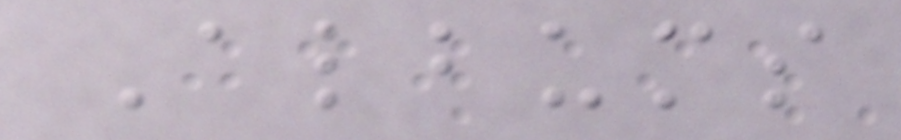Albums
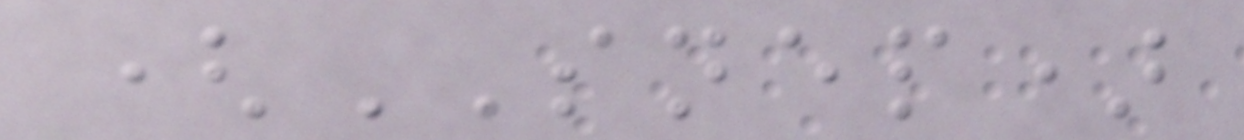(SNEP)
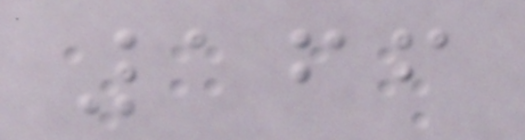166
